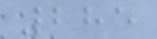285
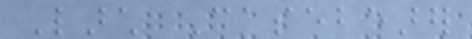Larch Casebearer
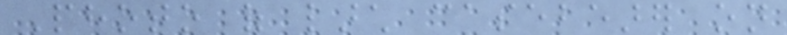Photo of larch casebearer on
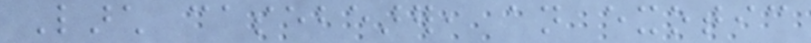Larch casebearer, an exotic
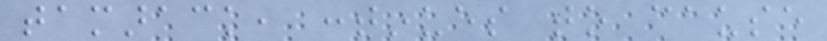tamarack, continues to cause
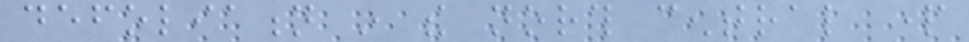defoliation in the north central part
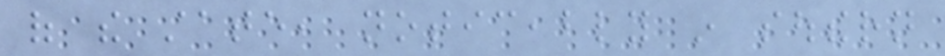of the state, noticeably in southern
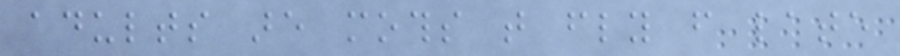adults are moths that fly from late
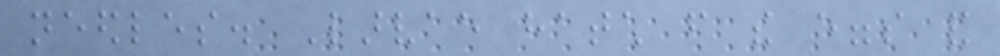needles. Larvae hatch from the eggs and
